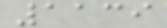1139
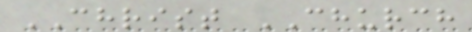CHRIST CHURCH
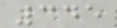345
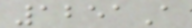1251A
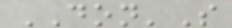DON'S
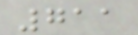711
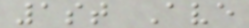1st Ave
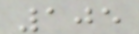105
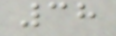38
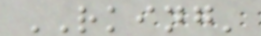RKING'
